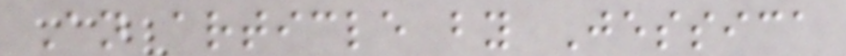An article by Jessica
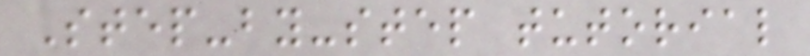Step-by-step tutorial
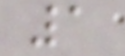1
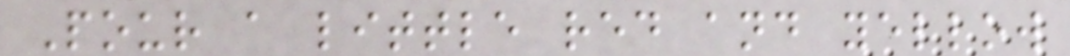Pour a little red and yellow
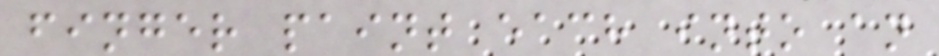finger paint each into an
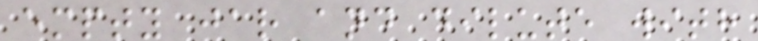empty jar and dilute with
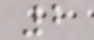2
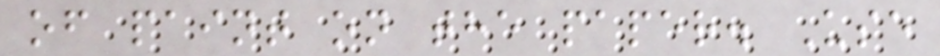of paint on the paper. Use
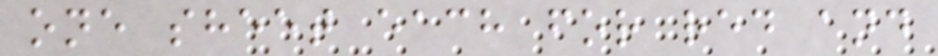one sheet each for red and
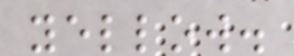yellow.
